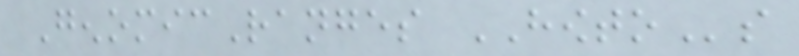GenomicRanges HOWTOs
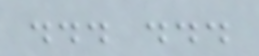... ...
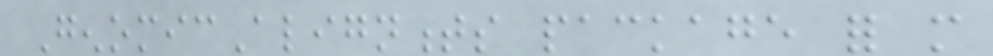GenomicAlignments package for more
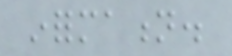information.
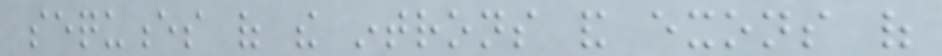sequences of the introns and exons of
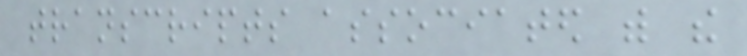transcripts associated with the
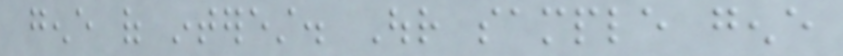gene of interest. Our sample gene
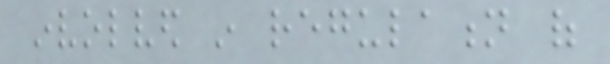involved in regulation of
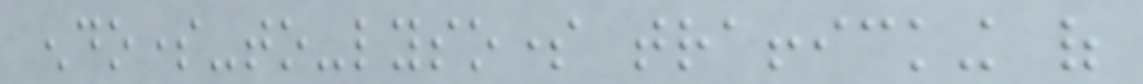endosome-to-lysosome trafficking of
